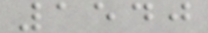1540
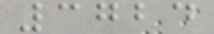3724
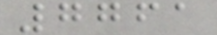7761
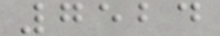7524
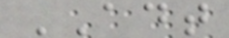ADT
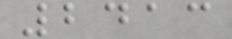2413
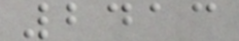2413
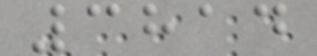3814
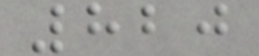820
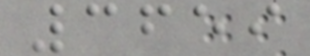3659
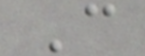C
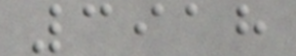3918
